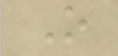O
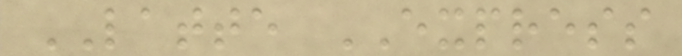LATTE EXPRESS
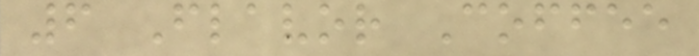6 Flavor Coffee
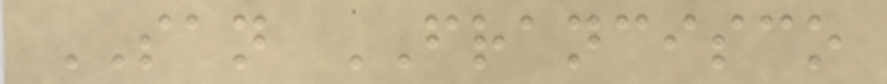SAN FRANCISCO
